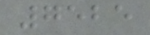7525
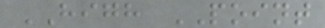HIGH POINT
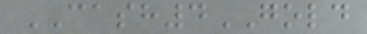CASH4GOLD
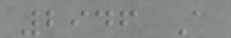2946 A
